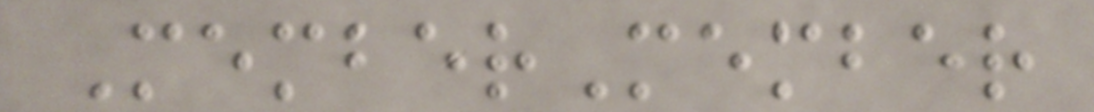MemberMember
